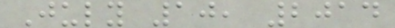July 10, 2014
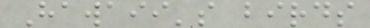Hawaii's birds
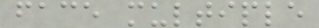face multiple
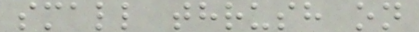small thrush on
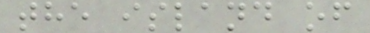the island of
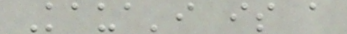Kaua'i is a
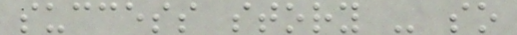success story - so
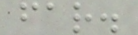far.
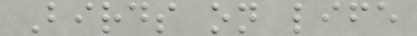Birds on life
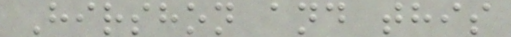Hirshon and this
